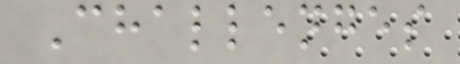Challenges
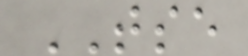TSE
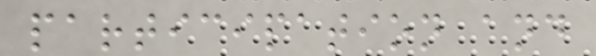participation and
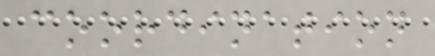coordination
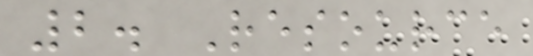2. Resource
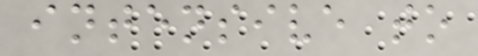intensive to
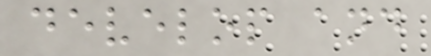develop and
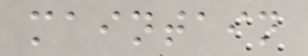maintain
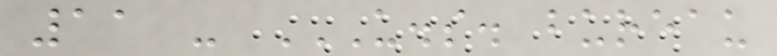11 - U.S. BUREAU
